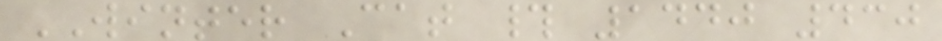WINTER Cat # 1440 430
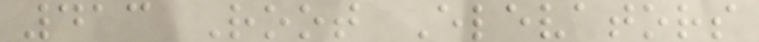413 Root Elevators
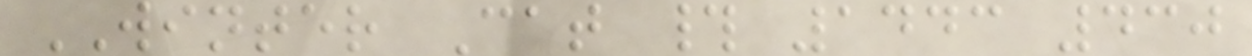WINTER Cat # 1443 430
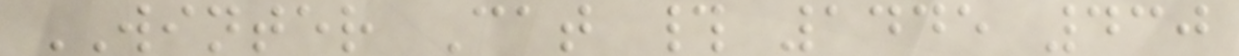WINTER Cat # 1445 430
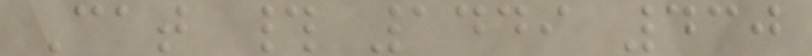Cat # 1449 430
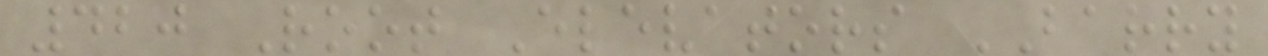420 Root Elevators BARRY
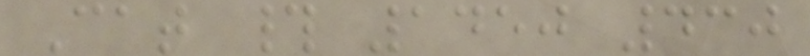Cat # 1450 430
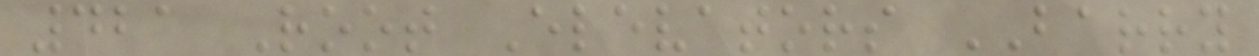421 Root Elevators BARRY
